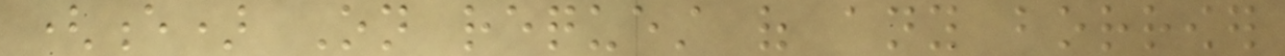(e) On request of any borrower
